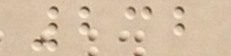232
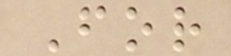For
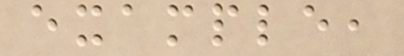example,
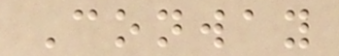Conway
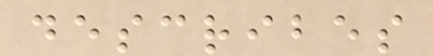describes
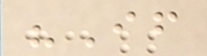"If
